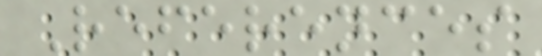References
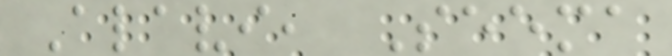Alavi, Seema
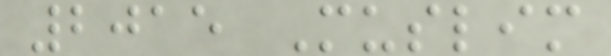2015 Muslim
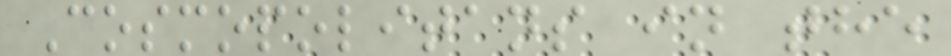Cosmopolitans in the
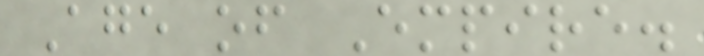Age of Empire.
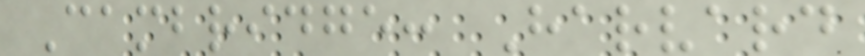Cambridge: Harvard
